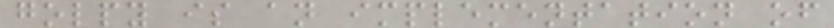golpy is an implementation of
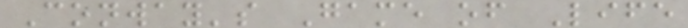Conway's Game of Life
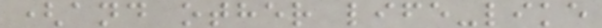(and other life-like
